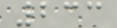233
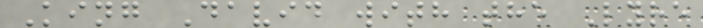King David with the Lyre
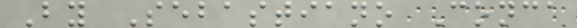By Sebastiano Conca
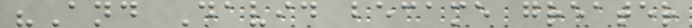"And David became greater
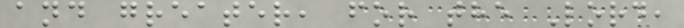and greater, for the Lord,
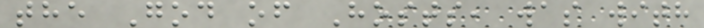the God of Hosts, was with
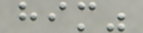him"
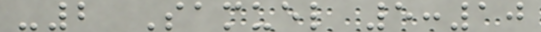-2 Samuel 5:10
